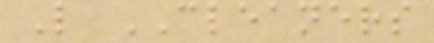L CLEANERS
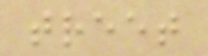treet
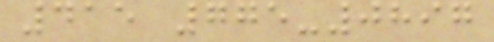415 775-0897
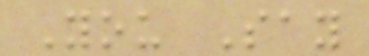You Say
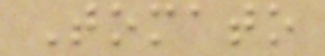Tomato
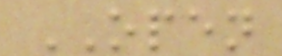OPEN
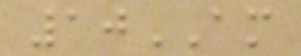10AM
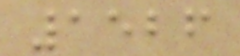1526
